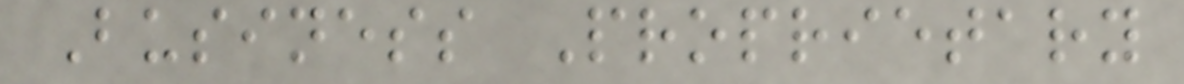Business Proprietary
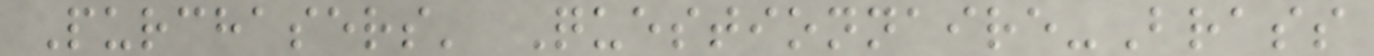Purchasers' Questionnaire-Brass
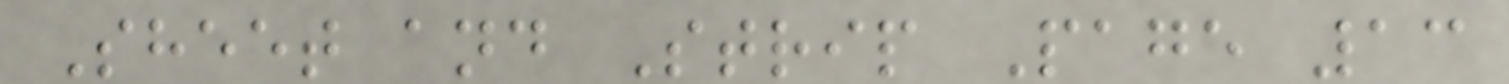Sheet and Strip Page 13
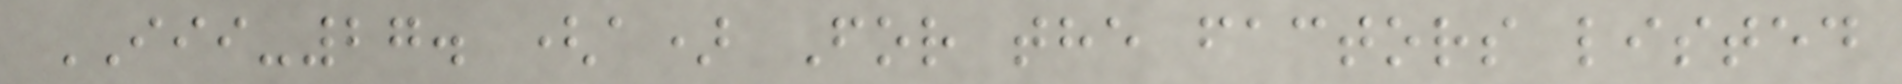III-27. (a) For the factors listed
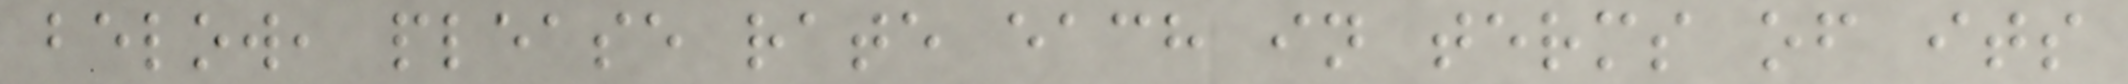below, please rate each in terms of its
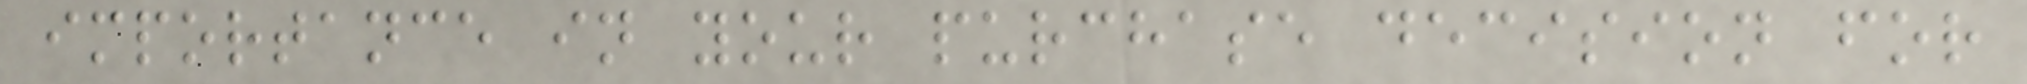importance in your purchase decision for
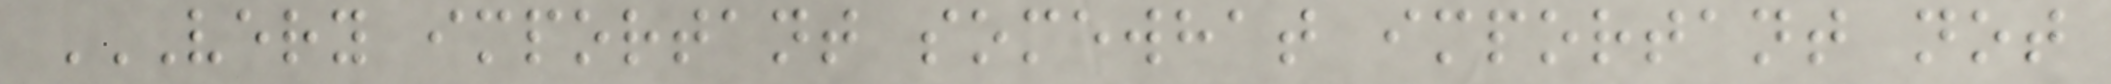VERY IMPORTANT SOMEWHAT IMPORTANT NOT
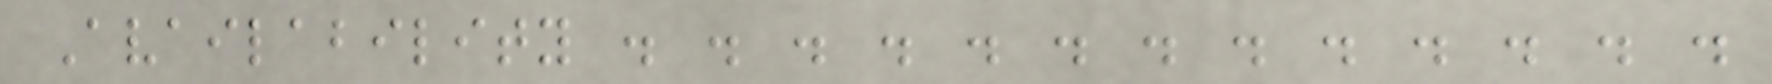Availability . . . . . . . . . . . . .
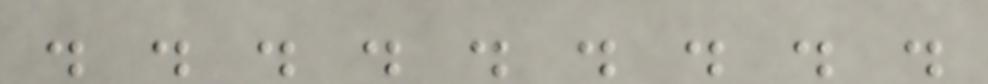. . . . . . . . .
